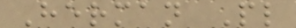Herman Pl
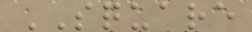SQUARE
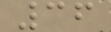36
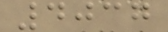4037
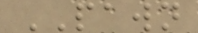PAWN
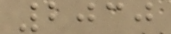2030
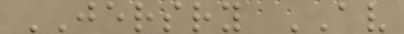JERSRY AV
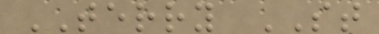TERRY ST
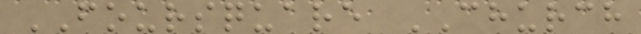FOURSQUARE CHURCH
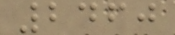2460
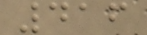416
